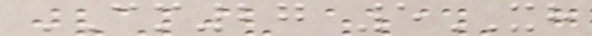CM27 5XH
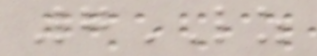7LZ
